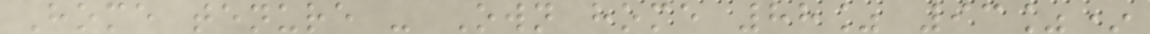Home tenure - Own home 88% 93%*
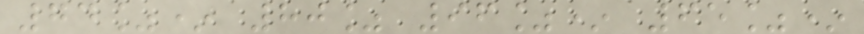74%* 80% 96%* 65%*
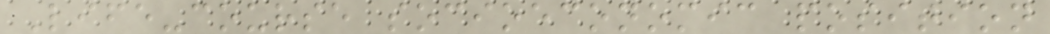Life-course socioeconomic position
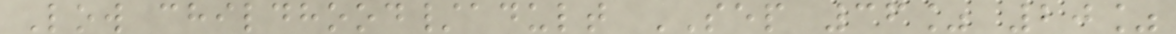Low childhood/adult SEP 36% 20%
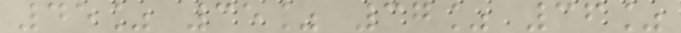45% 35% 37% 36%
